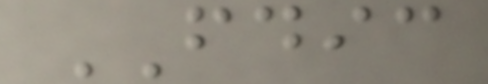FDIC
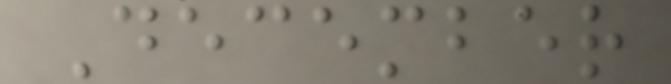December
